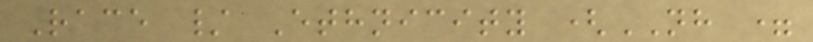Race / Ethnicity (NH =
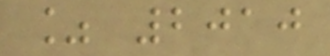% 2010
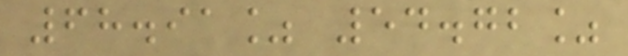68.91% 54.72%
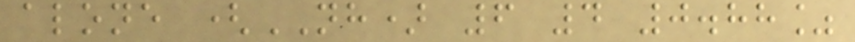alone (NH) 6 4 0.88%
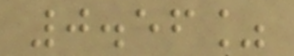0.56%
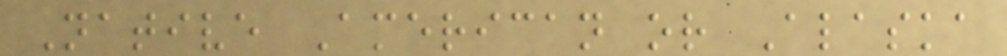Native American or Alaska
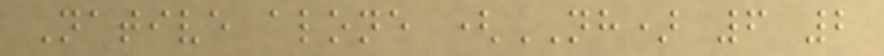Native alone (NH) 6 2
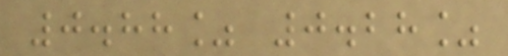0.88% 0.28%
